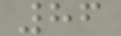86
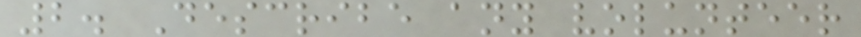2. Describe any volunteer
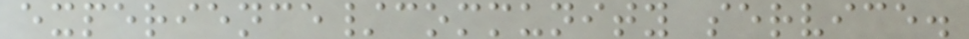experience/community service.
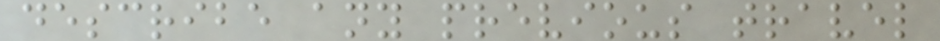describe any previous travel
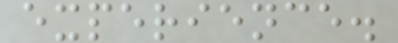experience.
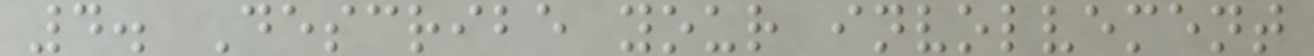4. Describe your involvement
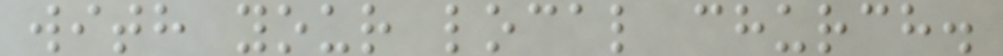with your local church.
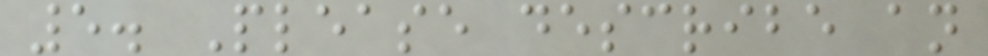5. Please describe an
